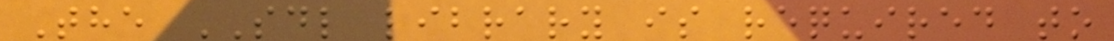The SDL library is required to
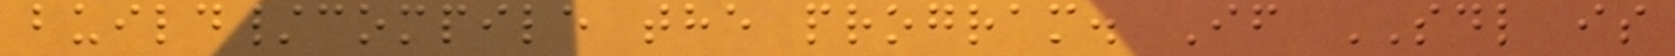build/compile the program. If SDL is
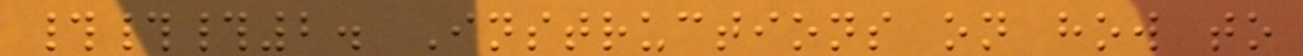###2. Instructions on how to
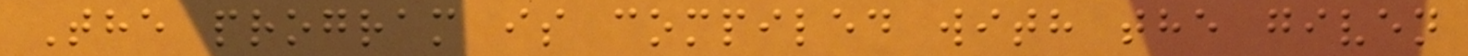The program is compiled with the given
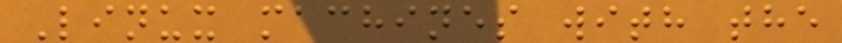Linux machines with the
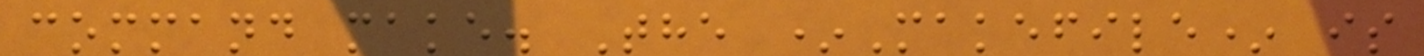command make. The *Makefile* is
